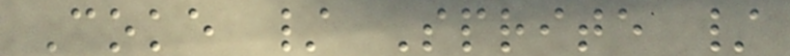Coke / Sprite /
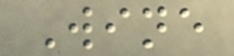Wine
